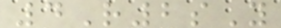4R2sY
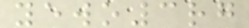yewo3rg
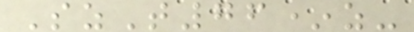SzT76*z-
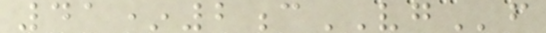41*2cVGf
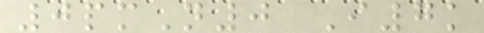0pmN0 I7k
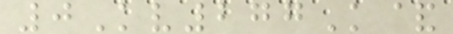0Kv277K&
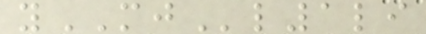yMJl1li
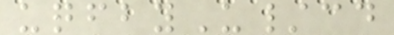uqfbyU/cd
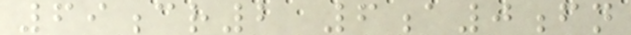69cr2 6a0fn
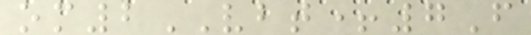om2VBT+7F
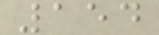154
